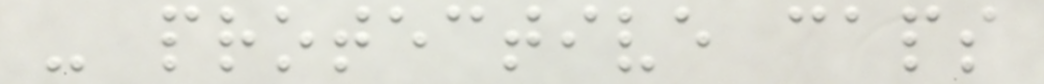- protective caps
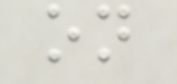on
